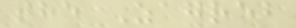the Zagreb
